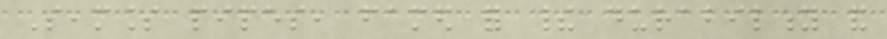Seamless pipes, famed for their durability and
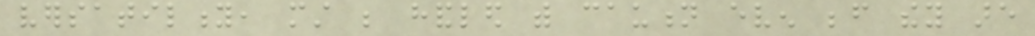versatility, must be handled with caution even before they are
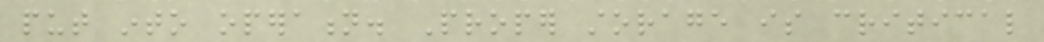put into operation. Proper storage is critical
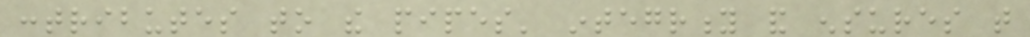contributes to the pipes' integrity and ensures that
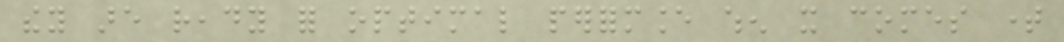they are ready for optimal performance when it comes time
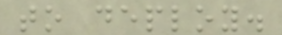to deploy.
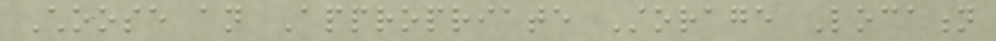Choose an Appropriate Storage Location
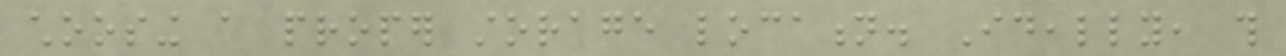choosing a proper storage location. Ideally, this
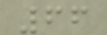66
